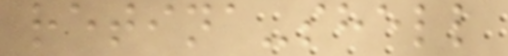retina-shell
